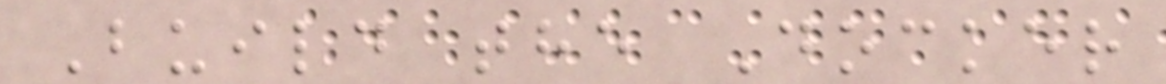Build the Docker
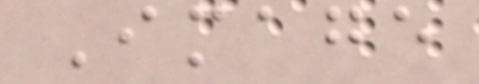Image
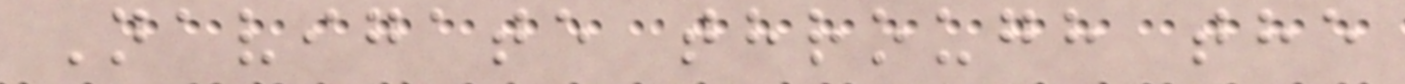Navigate through the
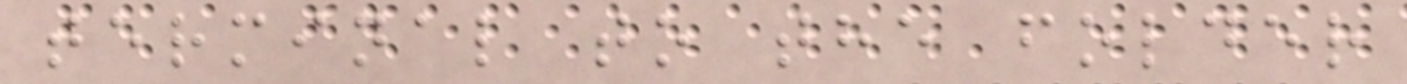terminal to the folder
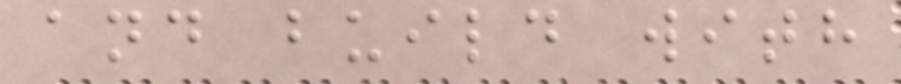and build with
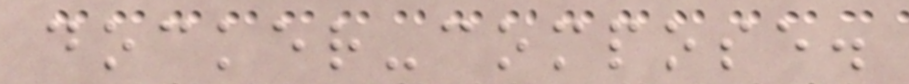docker-compose.
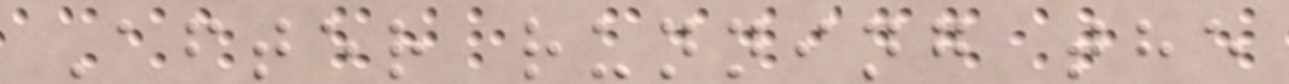After running the
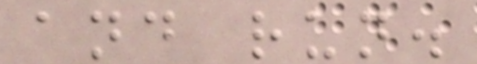and run.
